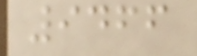9466
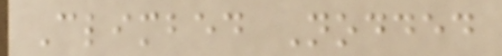Climbed Nodded
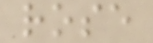rose
